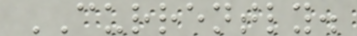CURRENTLY.
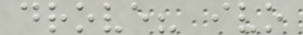drove? ivo
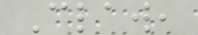Claw,
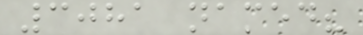3081 named?
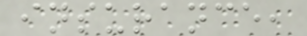insurance,
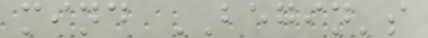mind BEGIN's
